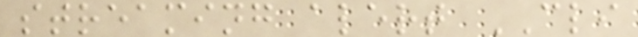streaming alert CLI
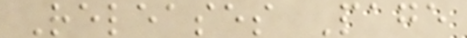Releases Page
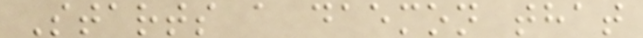Starts a daemon that
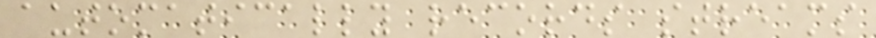automatically records streams
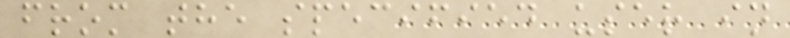from the specified user in
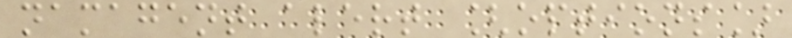namagent alert [options]
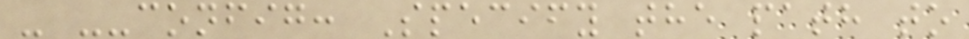- --config: Specify the path to
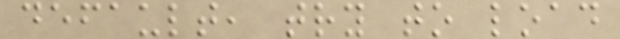default, try to load
